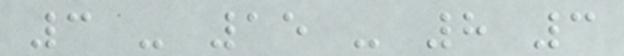3 - 15 - 8 3
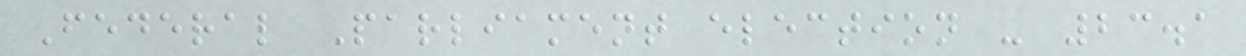Federal Parliament election - 23.1
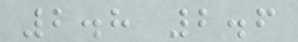2.8 2.6
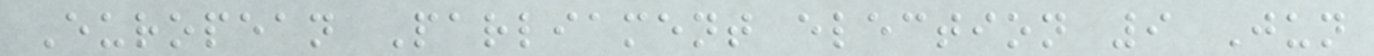European Parliament election 9 Jun
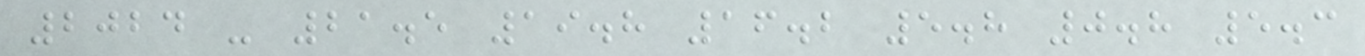2024 - 21.5 19.8 16.2 5.8 0.8 5.3
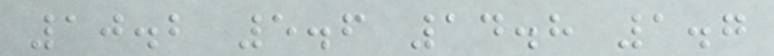10.2 5.6 14.8 1.7
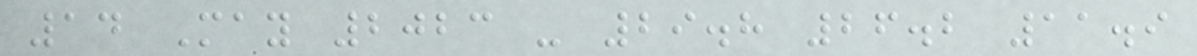14 May 2023 - 29.8 26.2 11.9
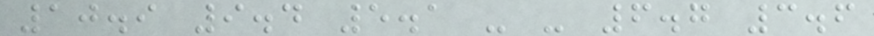10.9 9.4 5.1 - - 6.7 3.6
